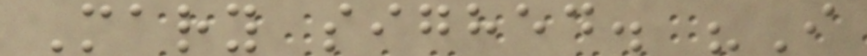Mary sighed. "I
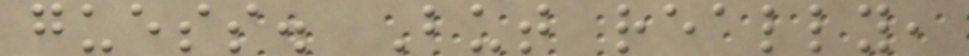guess. But really,
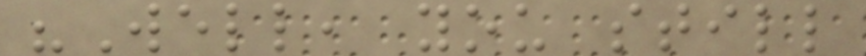"Well, you still
